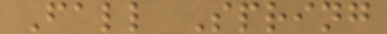Fall Spring
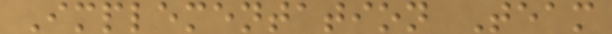Implementation Team
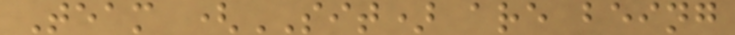Team (SIT) are being
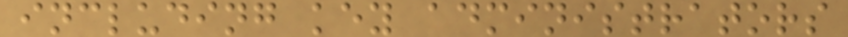including key administrators
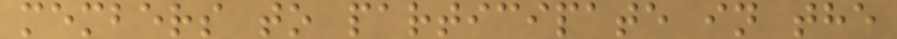members to participate in the
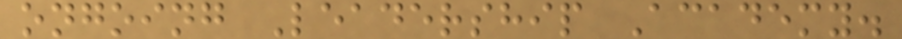ongoing Leadership Academy.
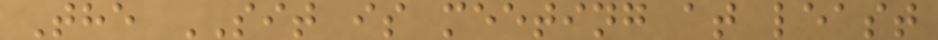The SIT is meeting at least
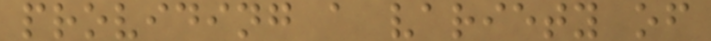providing a variety of
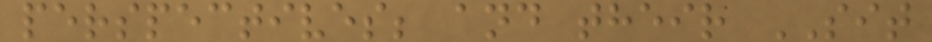perspectives; and their SIT
